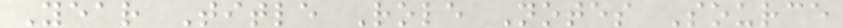Year Title Role Notes Source
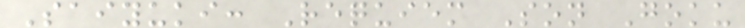Saiyuki: Requiem Son Goku
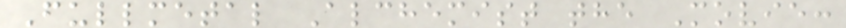Fullmetal Alchemist the Movie:
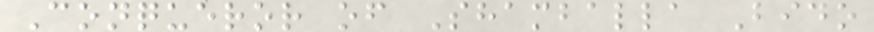Conqueror of Shamballa Bido
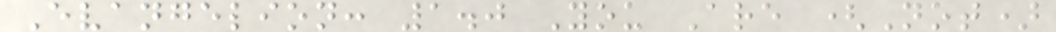Evangelion: 1.0 You Are (Not)
